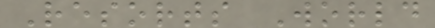Resorts World
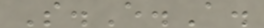S.E.A.
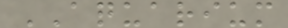AQUARIUM
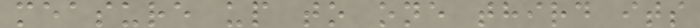measure up to one third its
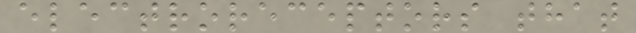electroreceptors that
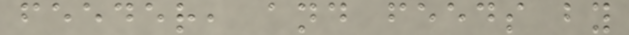feeder, and feeds by
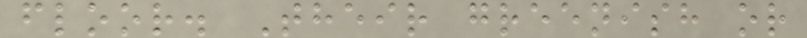floor. Their greenish or
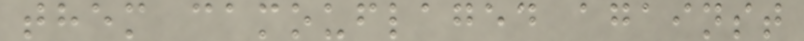them camouflaged against
